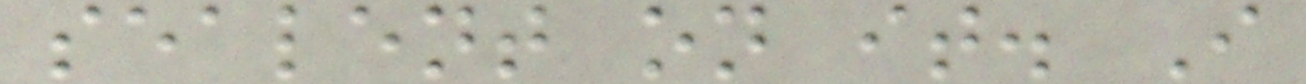sealent on it. I
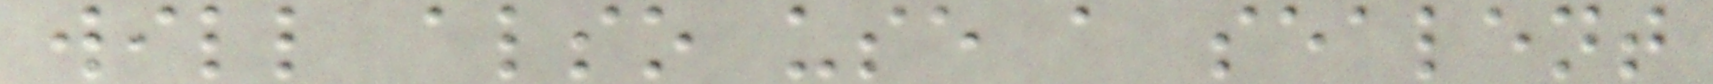will also use a sealent
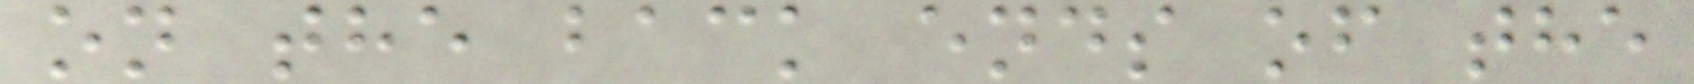on the back ends of the
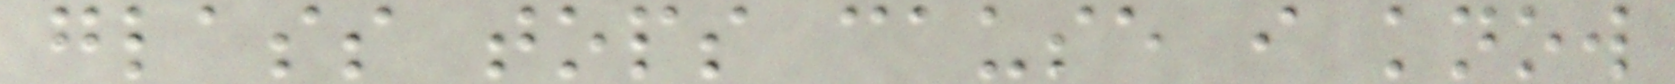glass tops cause i know
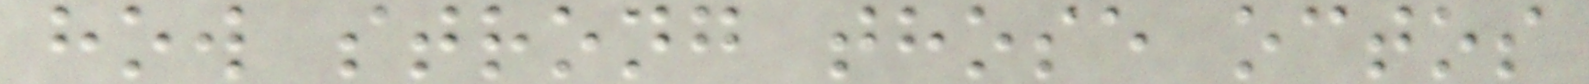how strong those octos
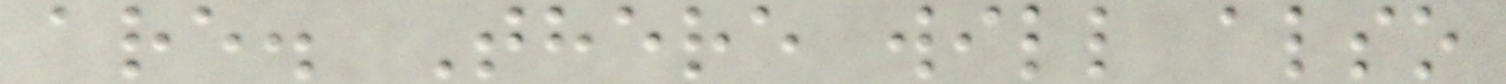are. There will also
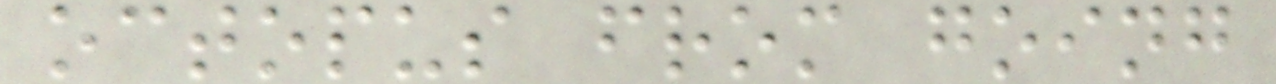octopus from going
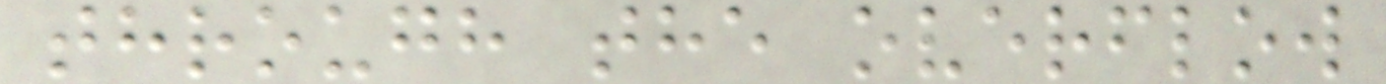through the overflow
